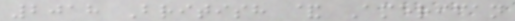2018 British & American
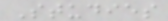Studies
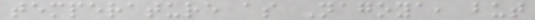temperature as Nagoya, but
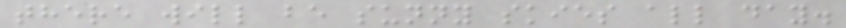there will be sunny skies all day.
